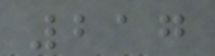217
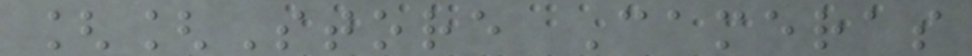[[Store Cameras
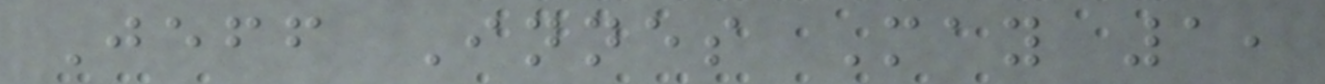Jeff Innes May 1,
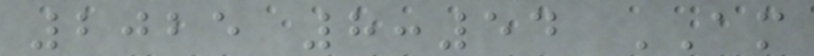2025 8:54 AM
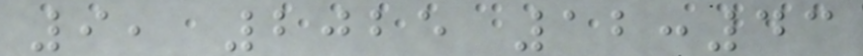9, 2025 12:43
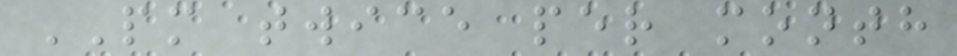PM twice per month
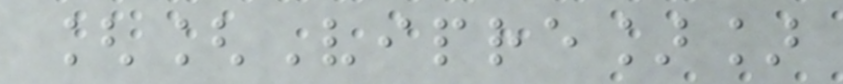[[Vipre]]
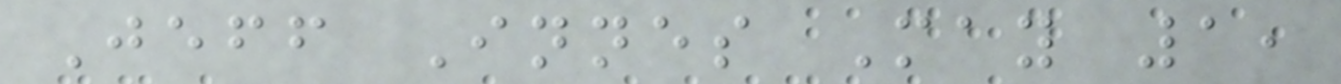Jeff Innes May 1,
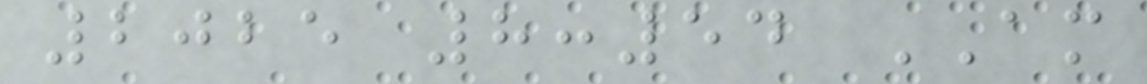2025 8:54 AM
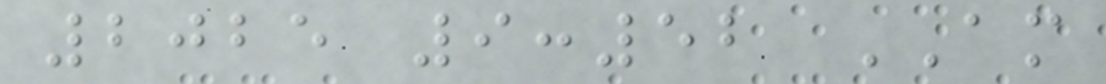2025 9:52 AM
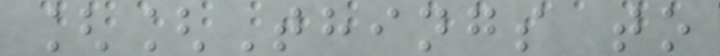[[Things to
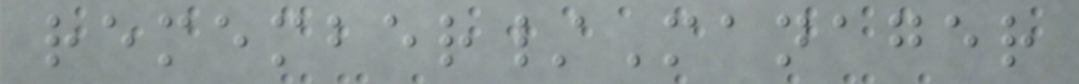remember/Manager
